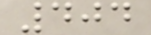404
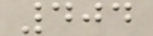404
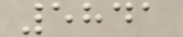5841
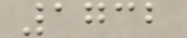1732
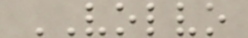VOLVO
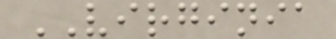VIRGINIA
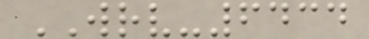WRV-6434
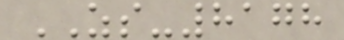ZS-8178
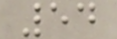54
